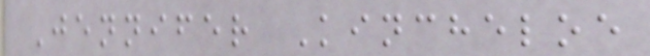Jennifer Kincheloe
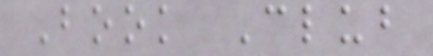Book Club
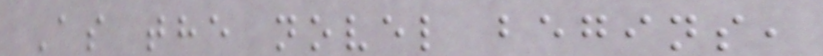As the novel begins,
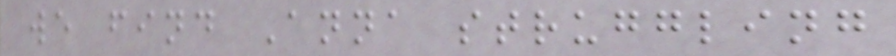we find Anna struggling
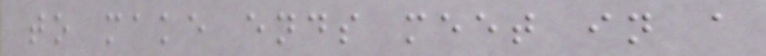to make ends meet in a
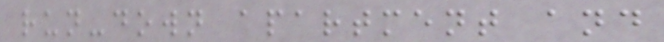run-down apartment and
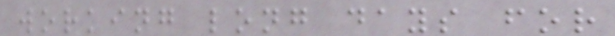working long days for
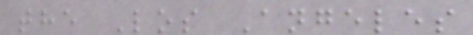the Los Angeles
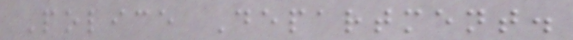Police Department.
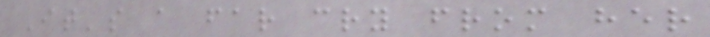It's a far cry from her
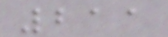211
